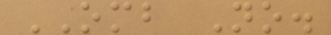OMB No.
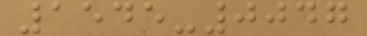1545-0047
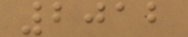2012
